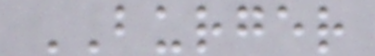BURGER
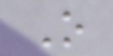O
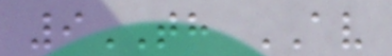9TH AV
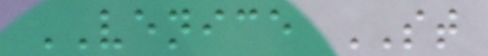VENICE ST
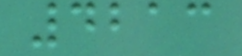4213
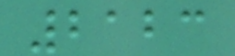2123
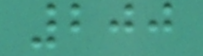200
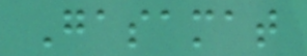Gasamat
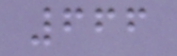666
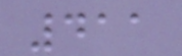411
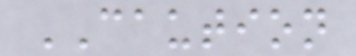CAUTION
